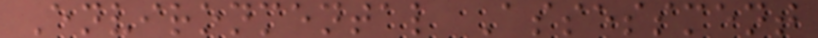Environmental Assessment
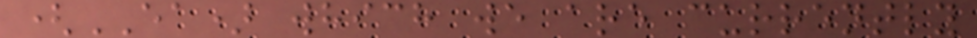(EA) which we are currently
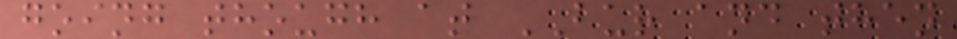going though at BUR and then
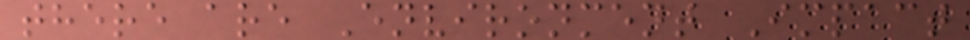there are Environment Impact
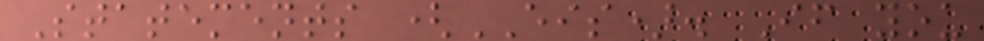Statements (EIS). If you
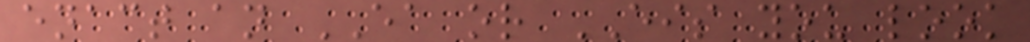enact an EA or EIS you look
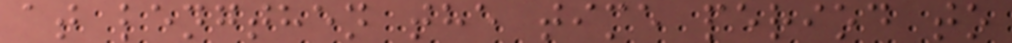at lengthen the time period to
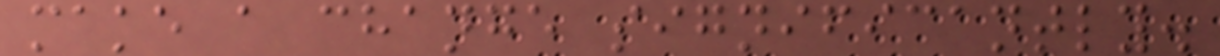make a change significantly.
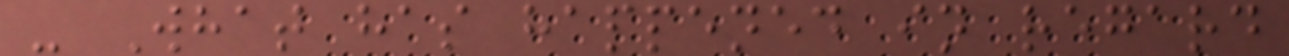- What has happened in regard
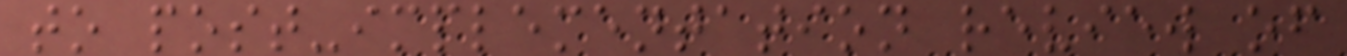to post-implementation review of
